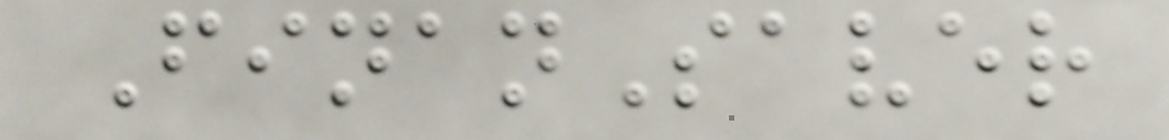FinanSaver
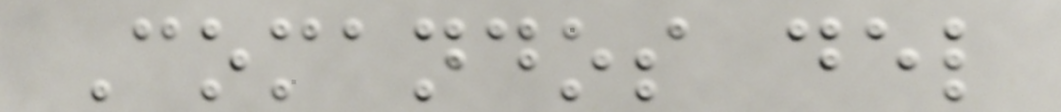Comandos del
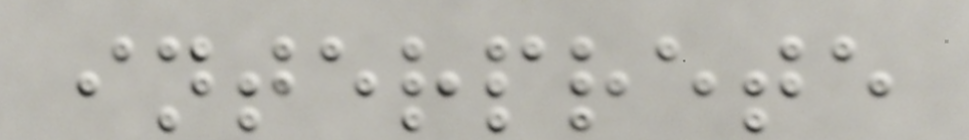interprete
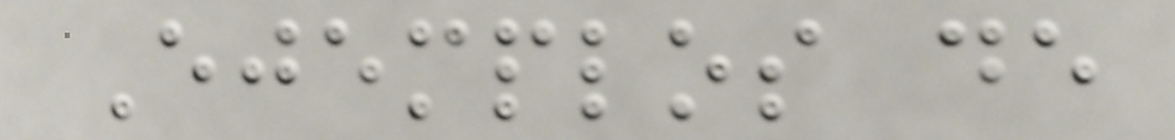Ejemplos de
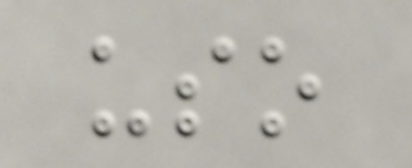uso
